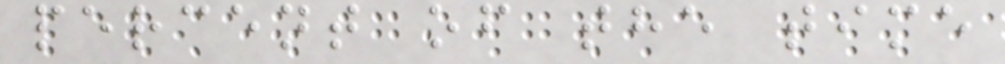percent of the time
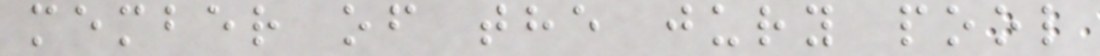member of the jury pool
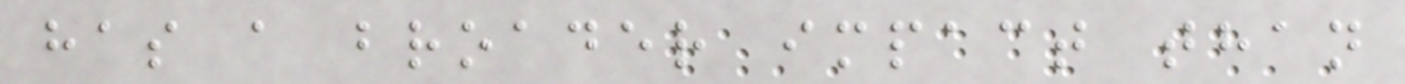has a broader impact than
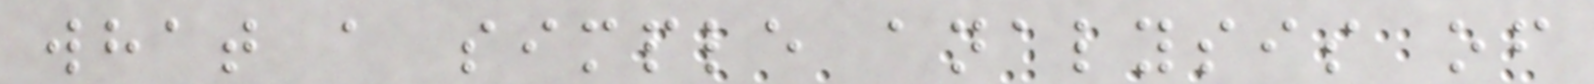what a simple analysis of
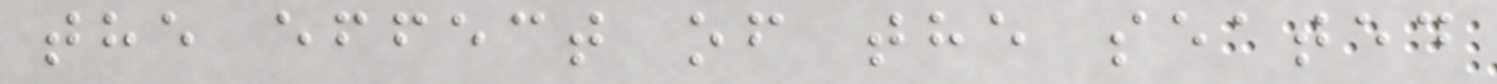the effect of the seated
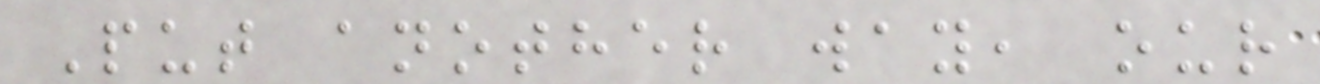Put another way, our
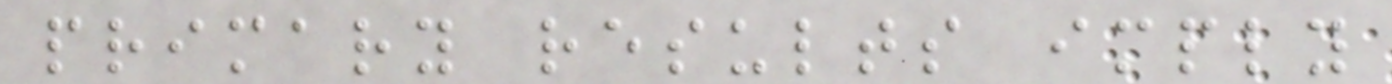primary results imply
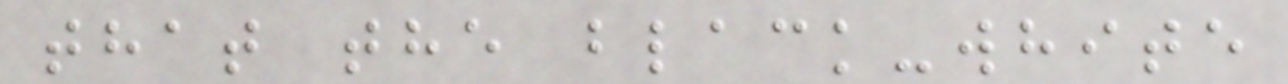that the black-white
